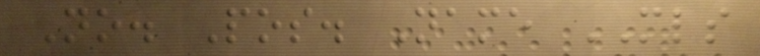No. Pos. Name MLS
